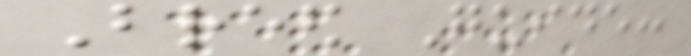Breed Guide:
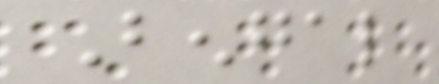Bengal
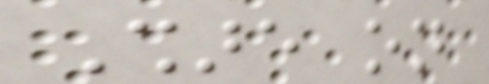Share on
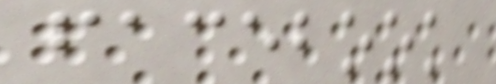facebook
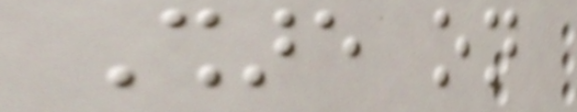Share on
